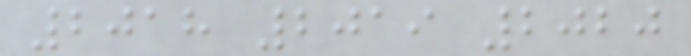2018 2019 2020
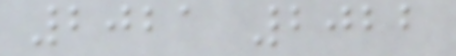2021 2022
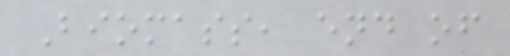Biomass, end of
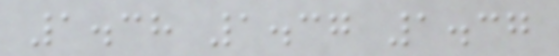1.38 1.37 1.37
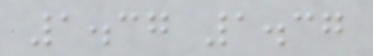1.37 1.37
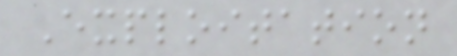Exploitation
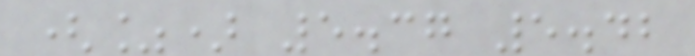(%) 5.37 5.42
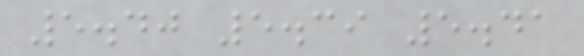5.40 5.39 5.41
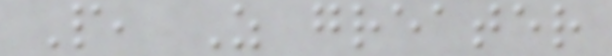P, Z greater
